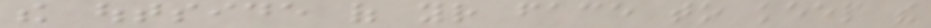the outside of your face to keep the
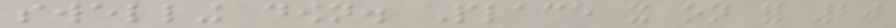swelling down. Place it on for 20
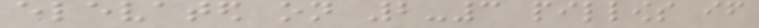elevated on 2-3 pillows if
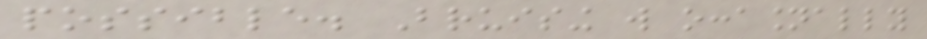possible. Bruising will occasionally
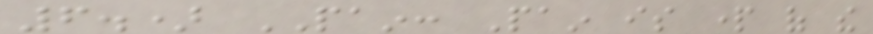6.) PAIN: Pain is part of the
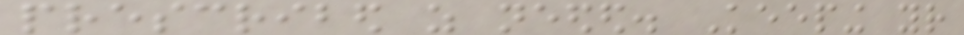prescribed as needed. Keeping your
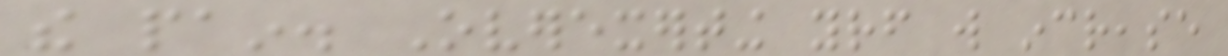the pain. Overexerting yourself will increase
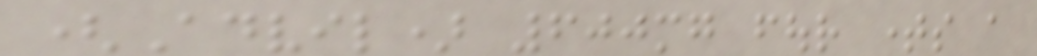(Advil) 600mg four times a
